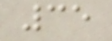35
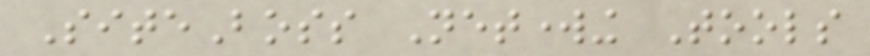SiteBoss Networking Tools
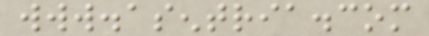www.asentria.com
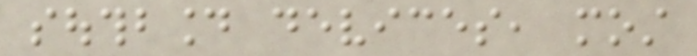southbound devices, most
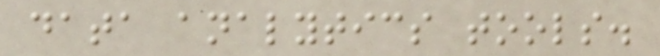data analytics tools.
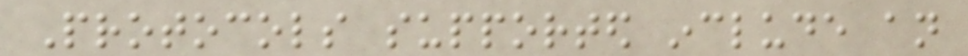Protocols supported include an
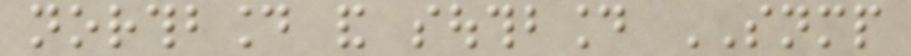northbound and southbound SNMP
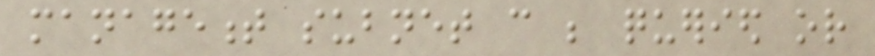management subnet can be queried or
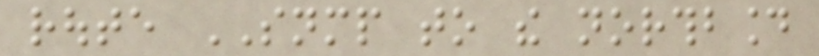route SNMP to the northbound
